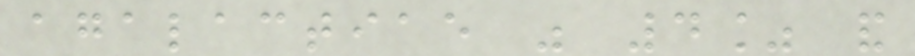agalactiae was 4% and
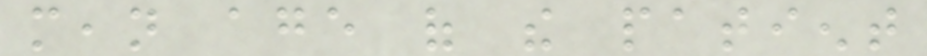mean age of the patient
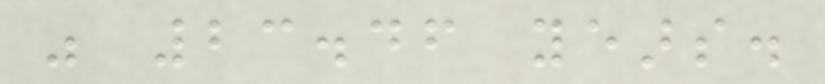was 23.46 years.
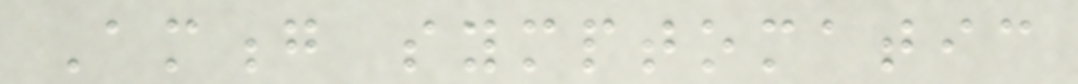Among symptomatic
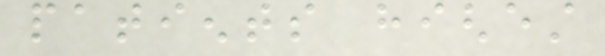patients highest
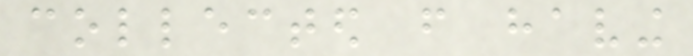collected from having
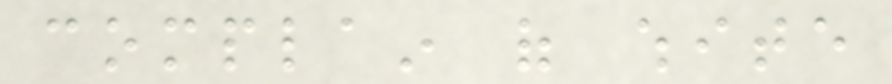complain of white
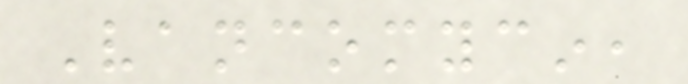Vancomycin,
